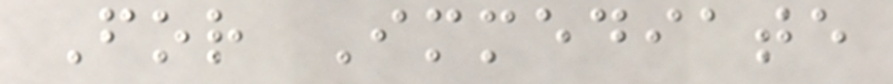For Immediate
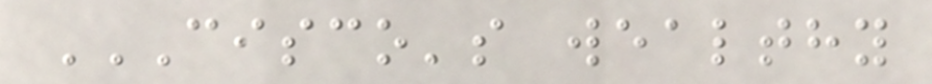CISCO'S WEALTHY
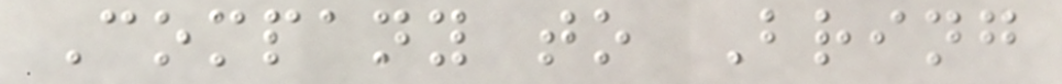Company to Bring
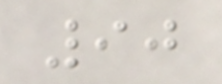90
